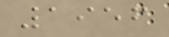1956
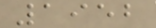1952
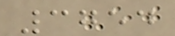3754
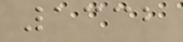1332
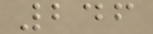246
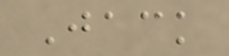Jack
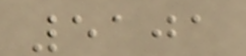5101
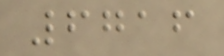6716
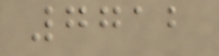7712
